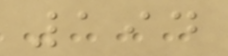194
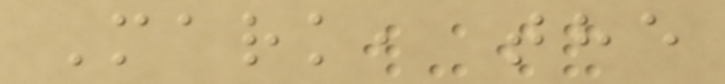Mark, the
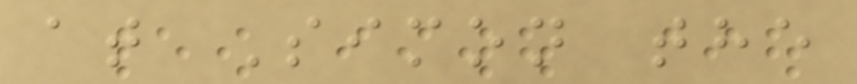at Simon the
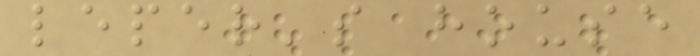leper's house
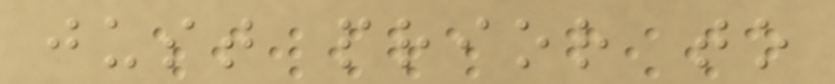just prior to
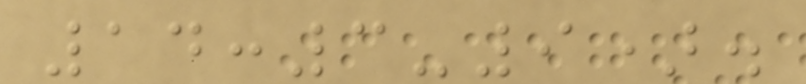14:3-9).
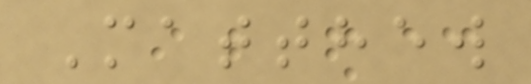Matthew
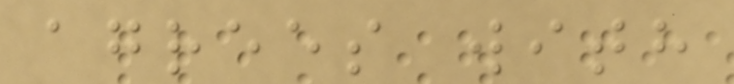agrees with
